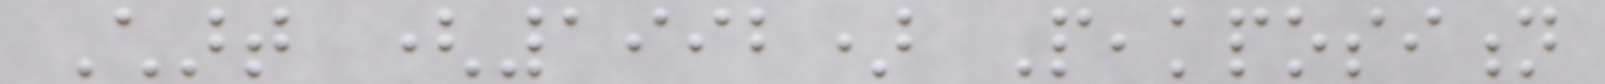Chart (1992) Peakposition
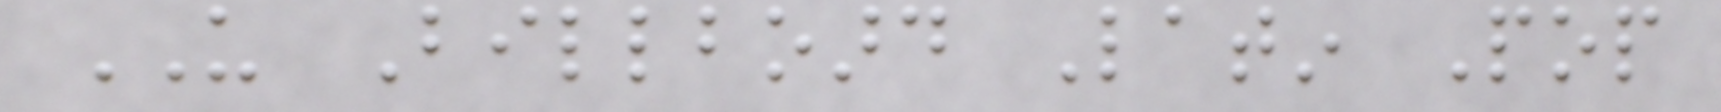US Billboard Latin Pop
